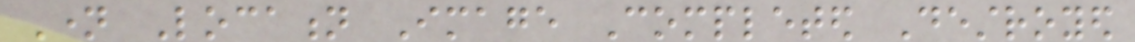Name Location Image Completed Destroyed
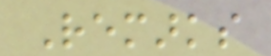Remarks
